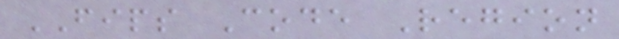FIPS Code Region
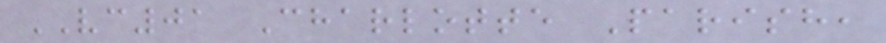VC01 Charlotte Parish,
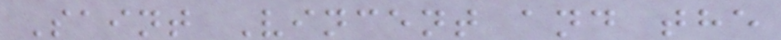Saint Vincent and the
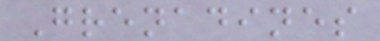Grenadines
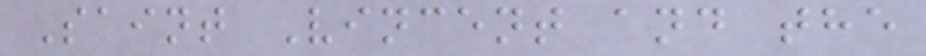Saint Vincent and the
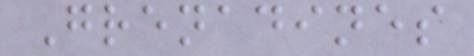Grenadines
